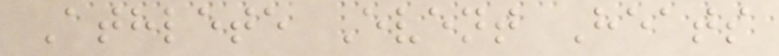Athlete Event Heats
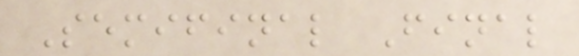Semifinal Final
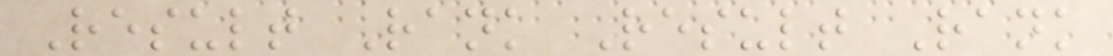Result Rank Result Rank
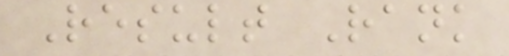Result Rank
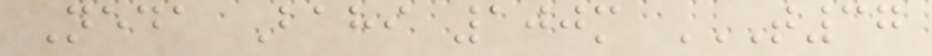Neda Bahi 100m T37
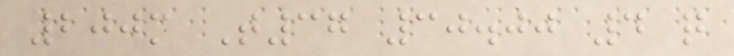200m T37 30.00 4 q
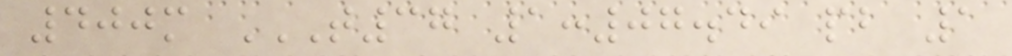400m T37 1:07.49 PB 1
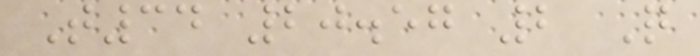T34 20.57 2 Q
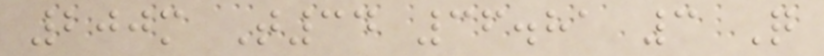200m T34 36.81 3 Q
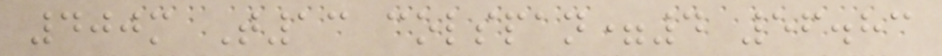400m T13 colspan=4 56.83
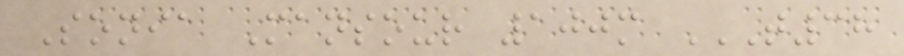Sonia Mansour 100m T38
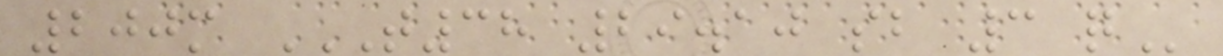200m T38 29.10 SB 3 Q
